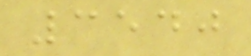3540
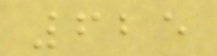625
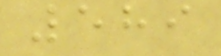589
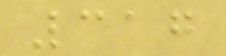317
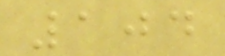104
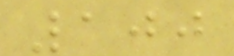100
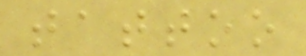tattoo
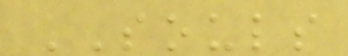SOULS
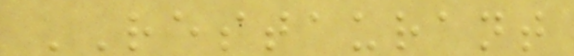RESTAURANT
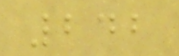242
